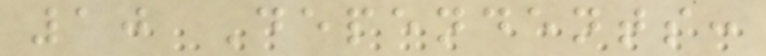10 Dependents:
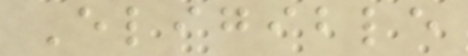Eligible
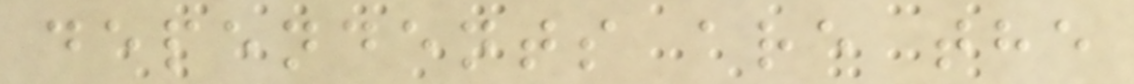dependents are the
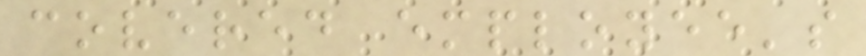covered employee's
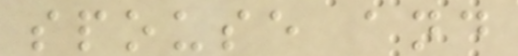spouse and
